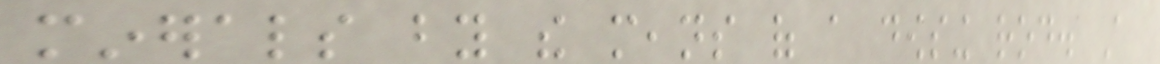minerals by the means of a dowsing rod. A
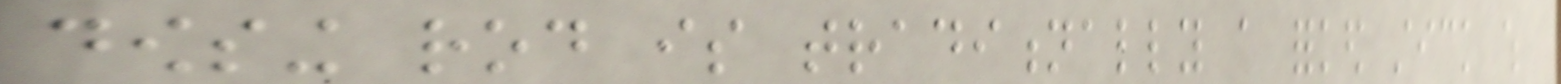dowsing rod is traditionally a forked stick which
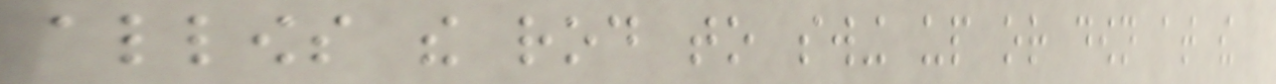allows the rod to swing up or down at the
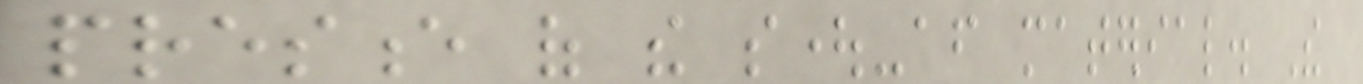presence of the sought-after material. The
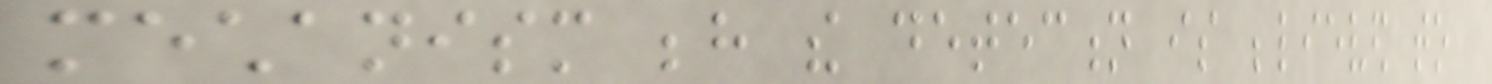mechanism behind the detection is believed to
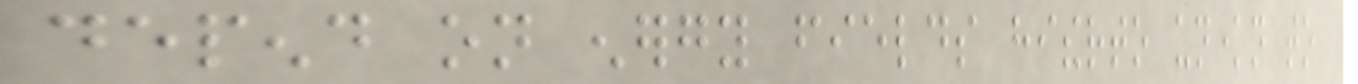depend on energy fields hitherto unknown to
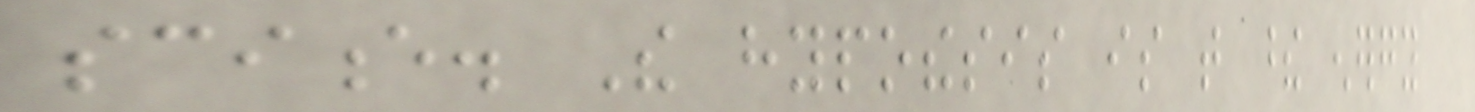science. The hypothesis is that these energy
